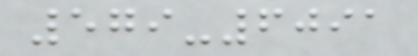579-6091
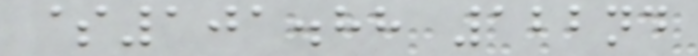$101.88 122nd
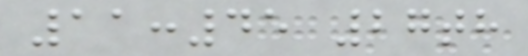11:45 27th
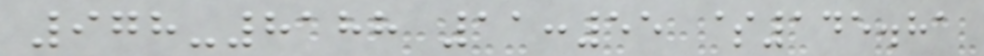978-8188 11:55 $145.81
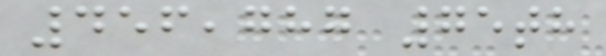456,787 75th
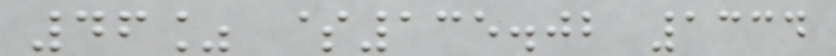46% $135.02 1334
